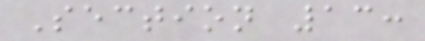Section 13:
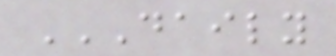DAILY
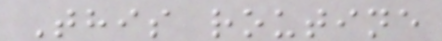This routine
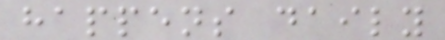happens daily
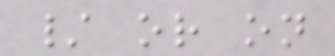/ or on
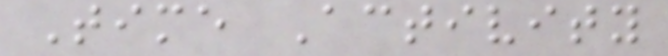Time Activity
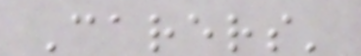Carers'
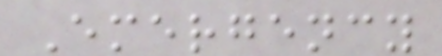Emergency
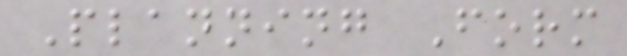Planning Form
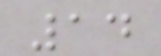14
